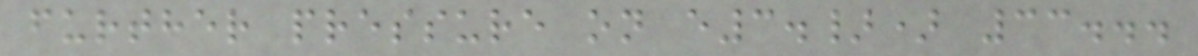further pressure on e3.}) 33...
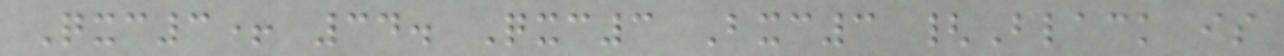Qxc3+ 34. Qxc3 Bxc3 {Black is
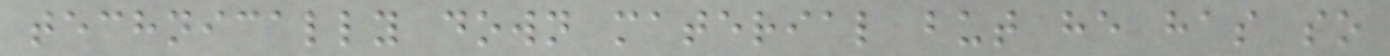technically down material but he has so
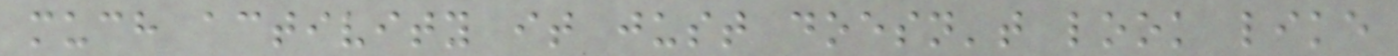much activity it just doesn't look like
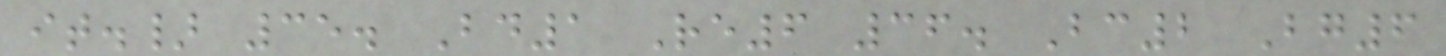it.} 35. Bd1 Re6 36. Bc2 Bg6
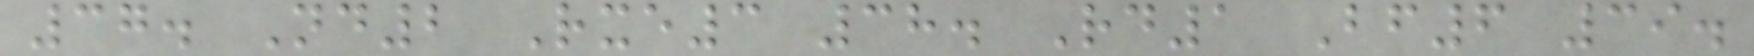37. Nd2 Rxe3 38. Rd1 Bf6 39.
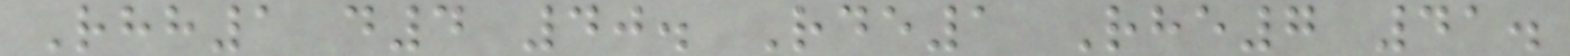Rhh1 d4 40. Rde1 Rhe7 41.
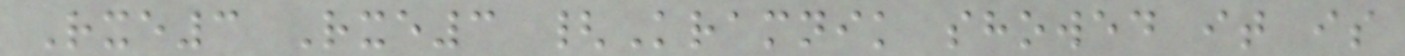Rxe3 Rxe3 {Kramnik showed it is
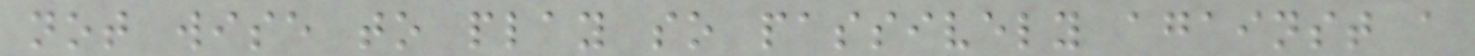not wise to play so passively against a
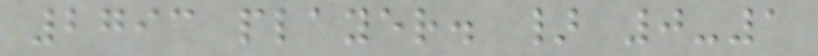2793 player. } 0-1
